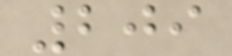209
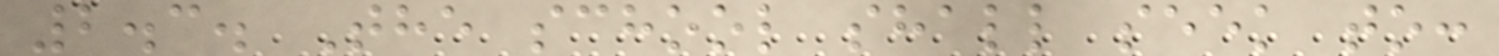2.3. The school shall seek to:
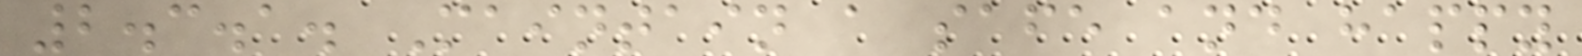2.3.1. Maintain a safe and happy
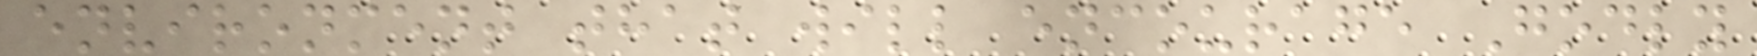environment that will encourage Godly
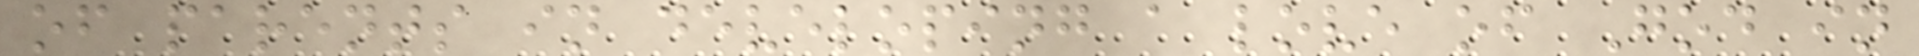of parents in developing a love of God in
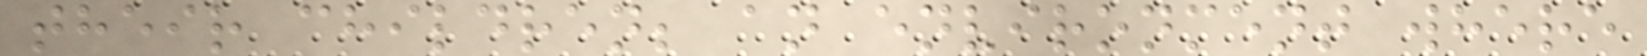their children; an environment where
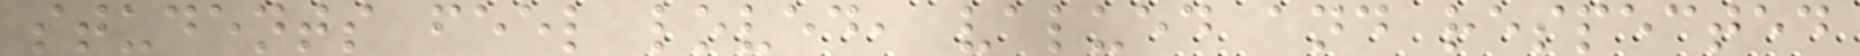students feel loved, valued and respected
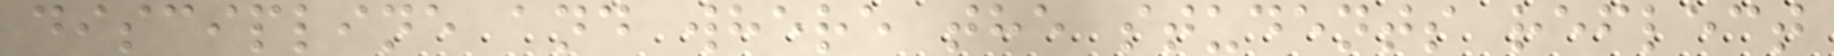discipline and where the students reflect
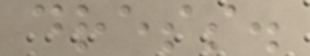dress.
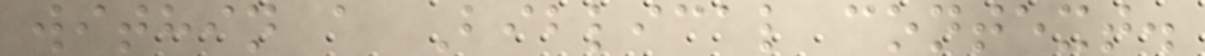within a Biblical context.
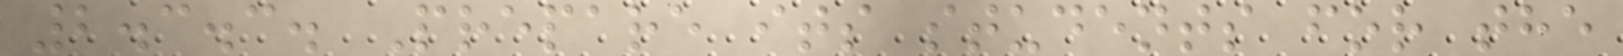2.3.3. Prepare its students for the
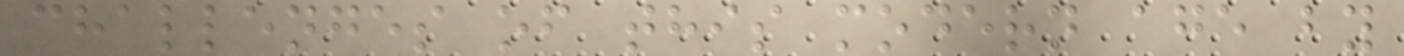challenges of this modern age by
